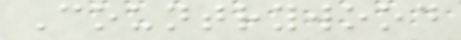Countrywood
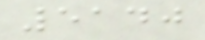5140
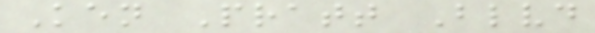Ken Pratt Blvd
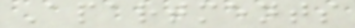Apartments
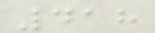418
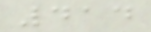414
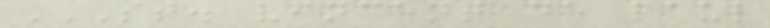ST. VINCENT DE PAUL
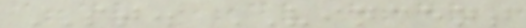ST. VINCENT
